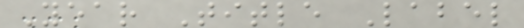Year Title Label
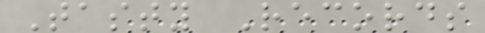Tasty Records
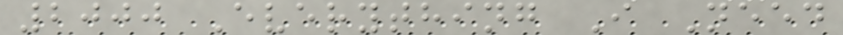2000 Everything I Need
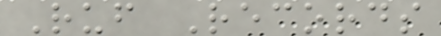Ruf Records
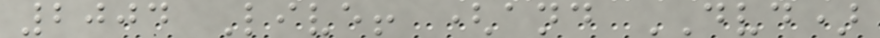2004 Live! (and DVD)
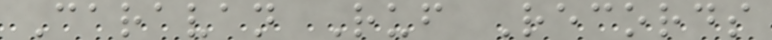Caravan Ruf Records
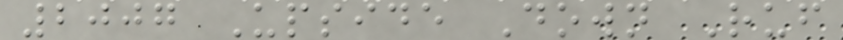2007 Upside Down Ruf
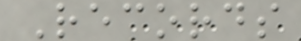Records
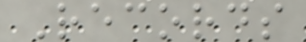Records
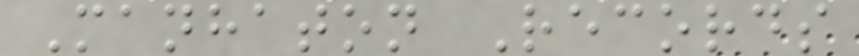Manhaton Records
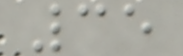35
